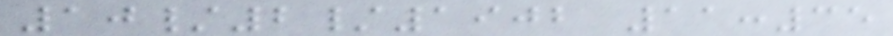10/2/1902 11:35
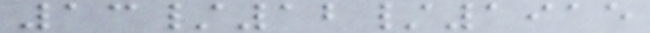13/12/1915
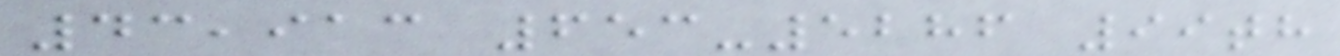43,913 653-5286 99th
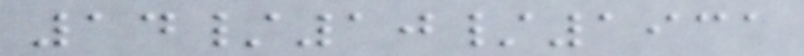14/10/1931
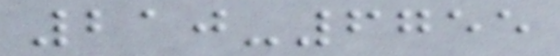210-6755
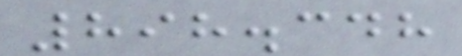898.348
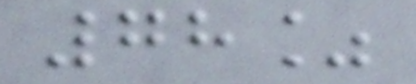78%
